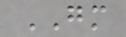GM
